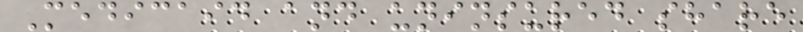Medicaid and uninsured share
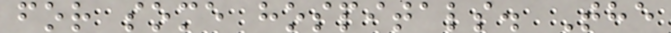for some hospitals. The
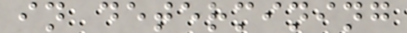in determining
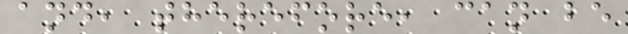and, therefore, can be
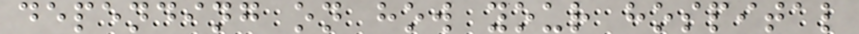depending on how your hospital
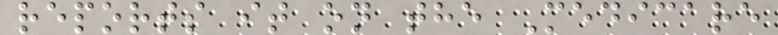reports it on the Medicare
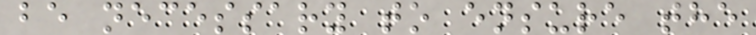be necessary to ensure the
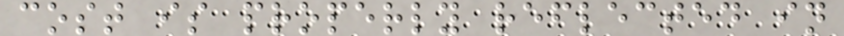cost is properly reflected in
